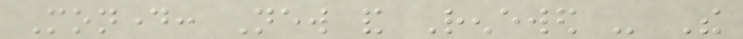Monday: New and Renewed - The
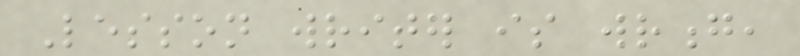Lesson writer is wrong,
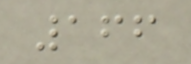166
